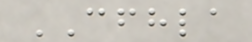CFHLA
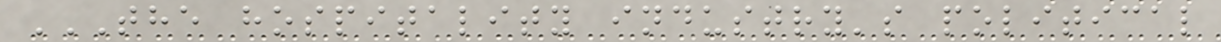THE HOSPITALITY INDUSTRY'S POLITICAL
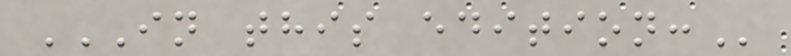IN THIS EDITION:
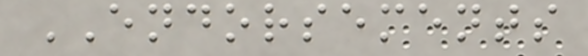ENDORSEMENTS
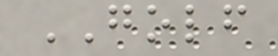GOLF
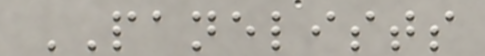PANELISTS
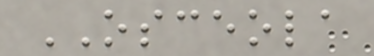OSCEOLA
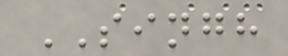SINGH
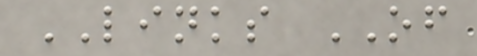LINKS OF
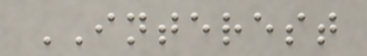INTEREST
